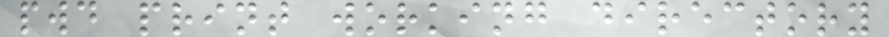pwd print working directory
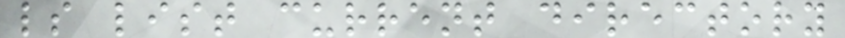ls list current directory
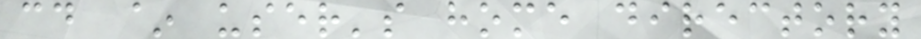cd ~ user's home directory
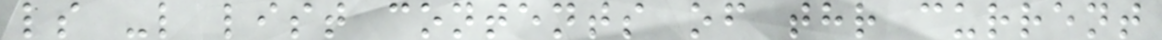ls -l list contents of thr current
